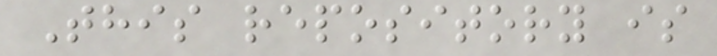This repository is
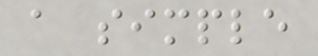a simple
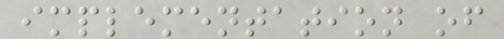implementation of
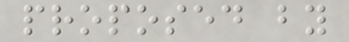proposed by
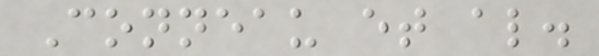Conneau et al.
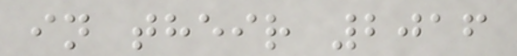in their 2016
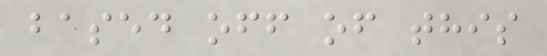based off of this
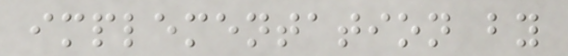implementation by
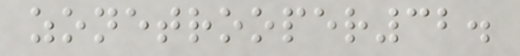zonetrooper32.
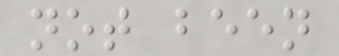not been
